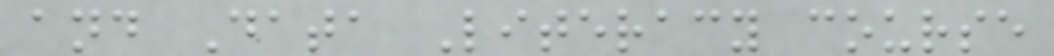and Data Literacy course
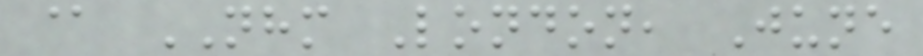@ NHM London, June
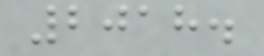2018.
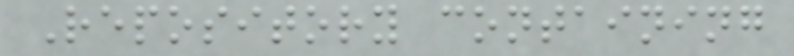Repository containing
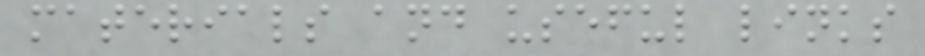materials and useful links
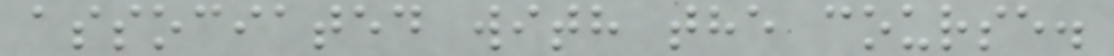associated with the course.
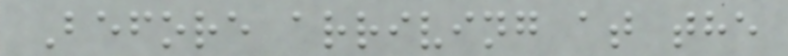Before arriving at the
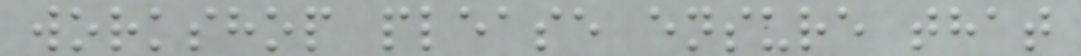workshop please ensure that
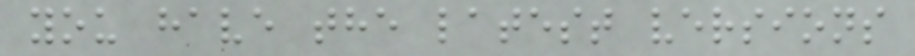you have the latest versions
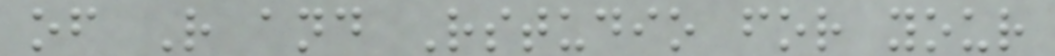of R and Rstudio for your
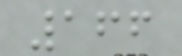166
